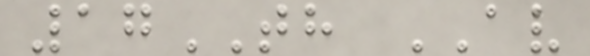17TH AV
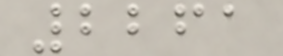2261
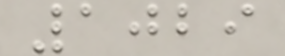1029
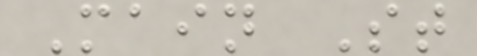Main St
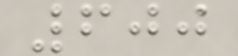600
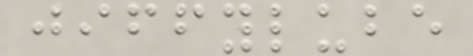jiffylube
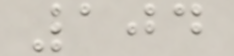104
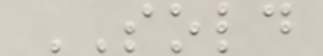SOLD
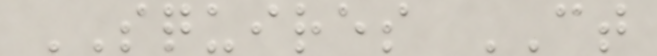SQUIRES CT
